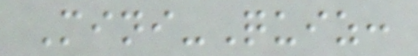Mini-Quiz:
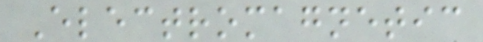Electromagnetic
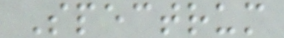Spectrum
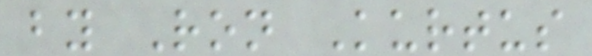by Ron Kurtus
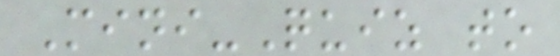Mini-Quiz to
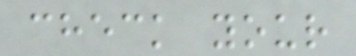check your
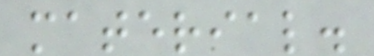material.
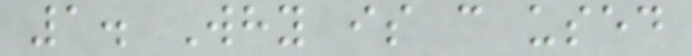1. Why is c used
